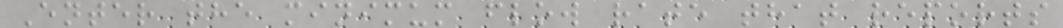Enter the minimum flow rate that reports
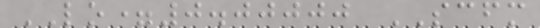LO=0.00000 SCFM
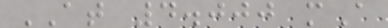AT 4.000 mA
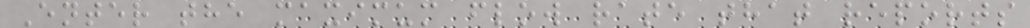Enter the maximum flow rate that reports
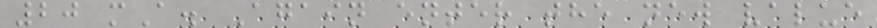20 mA. Again enter the new value
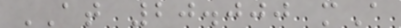AT 20.000 mA
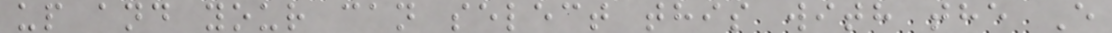up and your can select this with the E
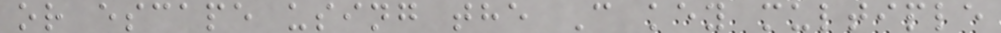or escape using the C key multiple
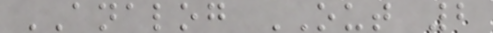ANALOG OUT 2
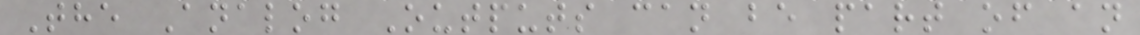The Analog Outputs can be part of an
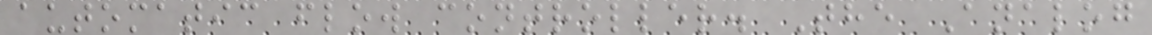automatic flow controller. The Analog
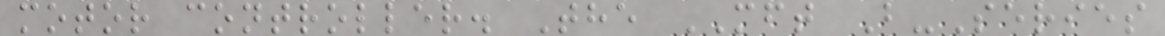motor controller. The MFT B-Series
